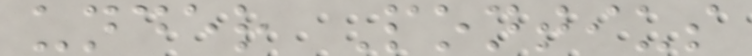under Pontius
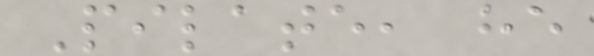Pilate, he
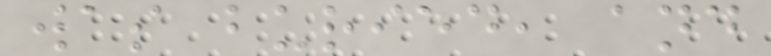was buried, and
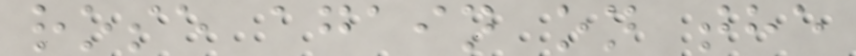rose again on the
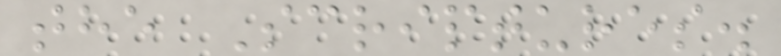the Scriptures.
